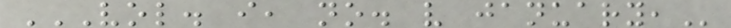VOL. I, NO. V JANUARY,
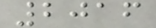2016
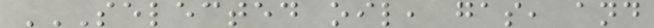SELECTED OIL, GAS, AND
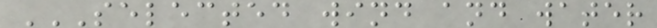SELECTED WIND AND WATER
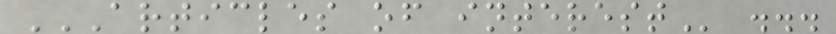ARTICLES OF INTEREST ...
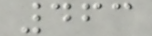463
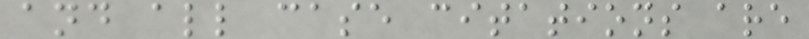and all case citations are
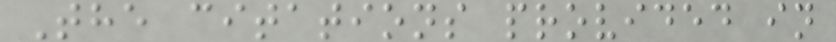The citations provided in
